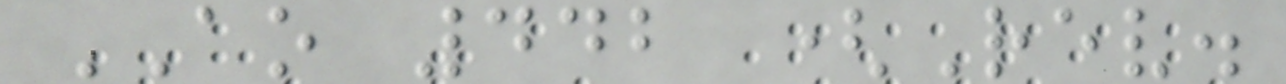AO 442 (Rev.
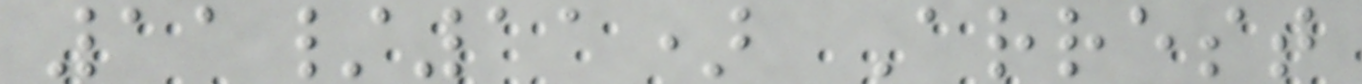11/11) Arrest
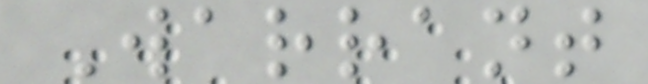Warrant
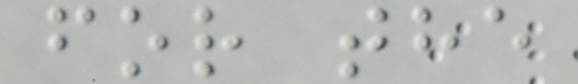for the
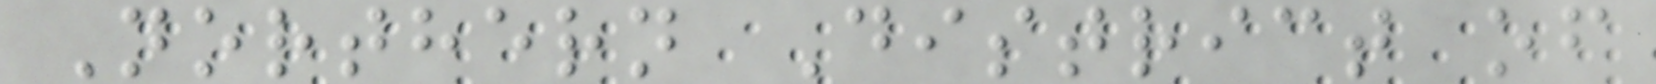Northern District of
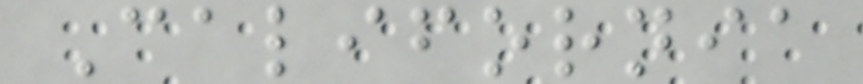California
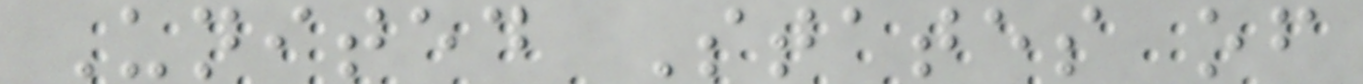United States of
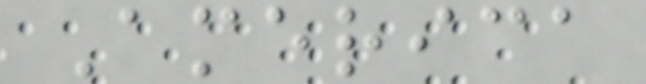America
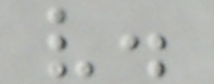v.
